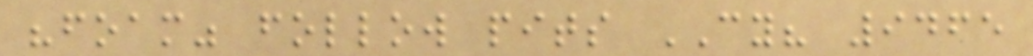"foam" follow pits CY? 9465
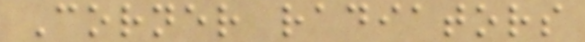Corner radiators
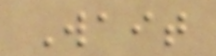Wait
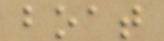boat
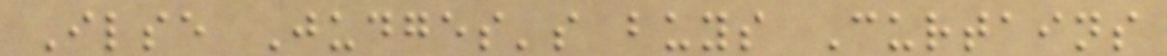Ilse Judges's buys Curtains
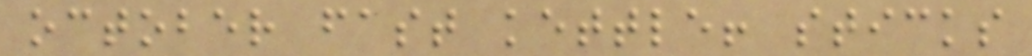october fast kettle! sticks
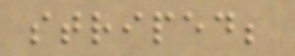striped;
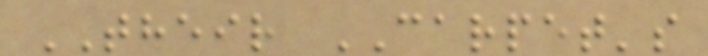THEIR CARPET's
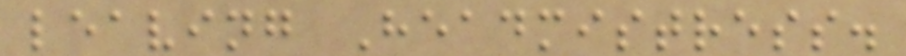leaving Headmistress.
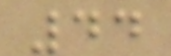44
